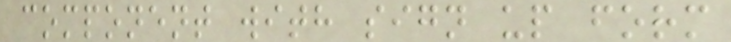component with sign up form
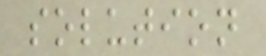solution
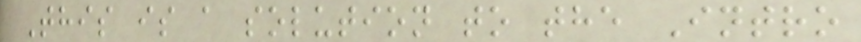This is a solution to the Intro
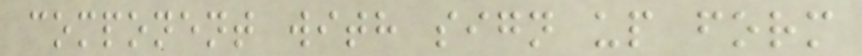component with sign up form
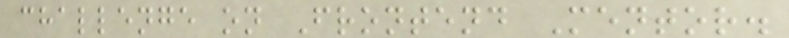challenge on Frontend Mentor.
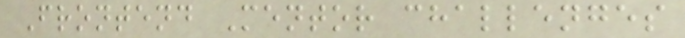Frontend Mentor challenges
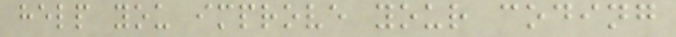help you improve your coding
